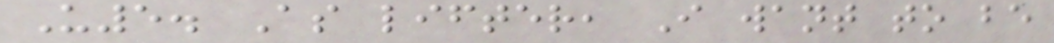U5. As lifter, I want to be
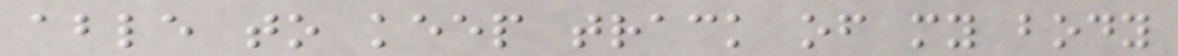able to keep track of my body
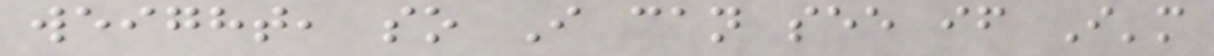weight, so I can see if I'm
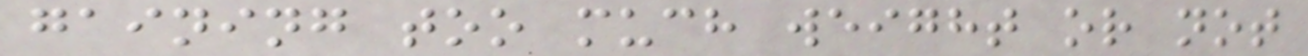gaining too much weight or not
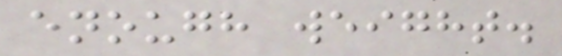enough weight.
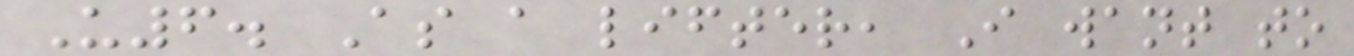U6. As a lifter, I want to
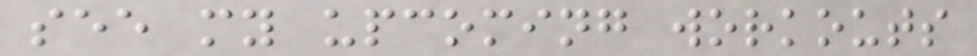see my upcoming workouts
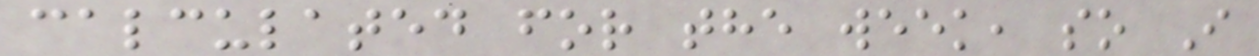calculated for the week, so I
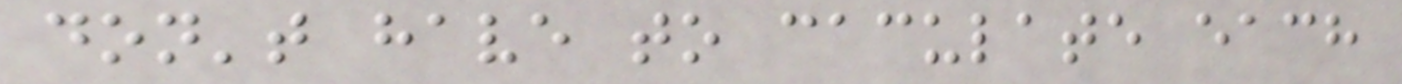don't have to caculate each
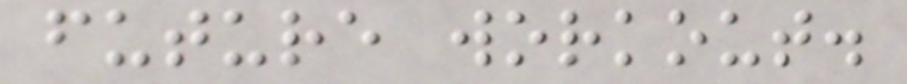future workout.
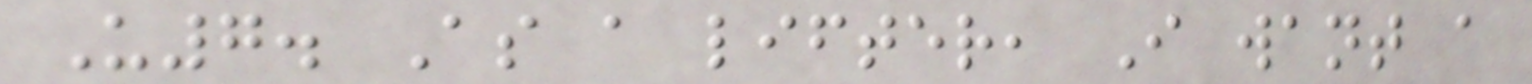U7. As a lifter, I want a
